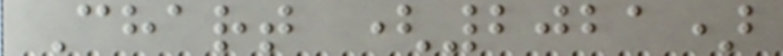Chart (2021)
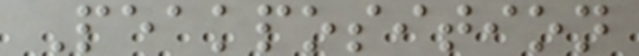Peakposition
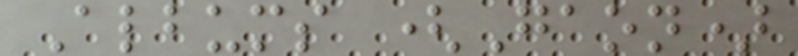Albums (Gaon)
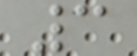3
